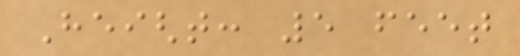Height: 5 feet
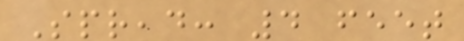Spread: 4 feet
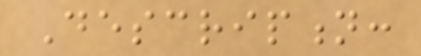Description:
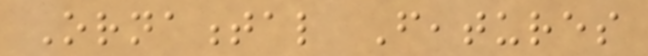Ornamental Features
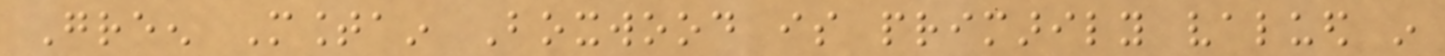Green Mountain Boxwood is primarily valued in
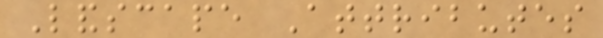Landscape Attributes
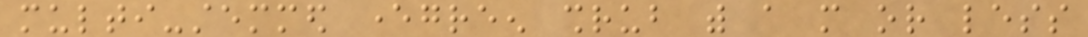multi-stemmed evergreen shrub with a more or less
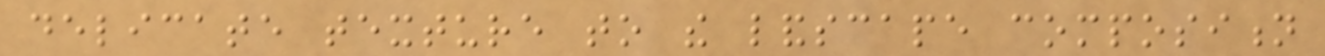delicate texture to the landscape composition
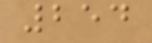254
